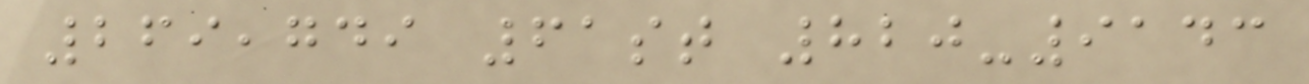269,749 61st 820-9143
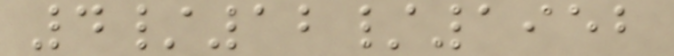4/12/1952
